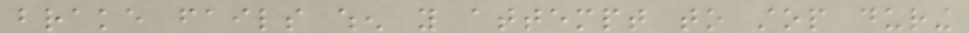brake fails when you attempt to stop during
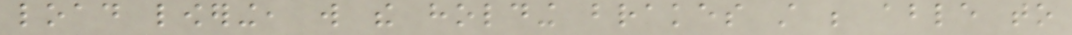load lowering, will the holding brakes still be able to
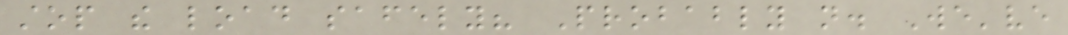stop the load safely? Probably not. We've
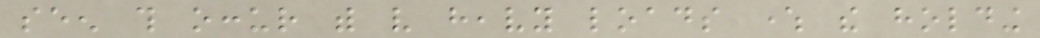seen this occur with very heavy loads where the holding
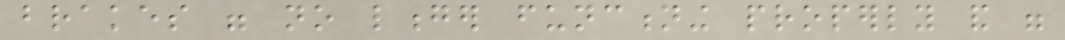brakes were no longer functioning properly and were
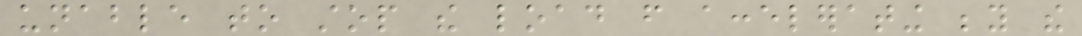unable to stop the load from accelerating beyond the
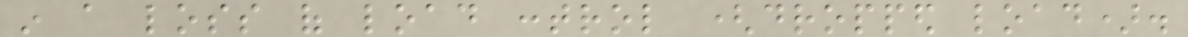in a loss of load control (dropped load).
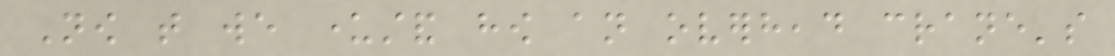Now that we understand how an overhead crane's
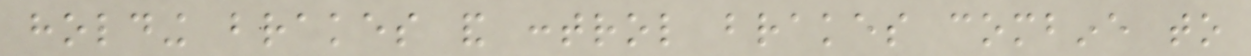holding brakes and control brakes combine to
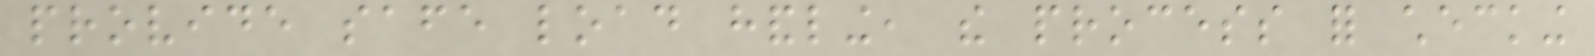provide safe load handling, the process for checking
